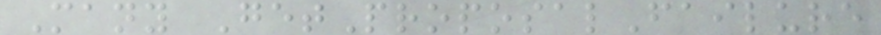Many GetProposalFailure
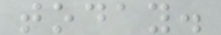today.
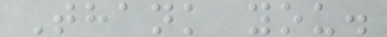Thank you.
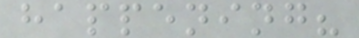happening?
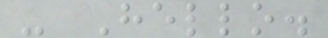- Hello.
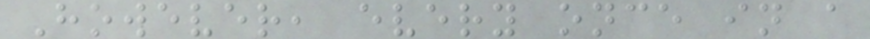However, every once in a
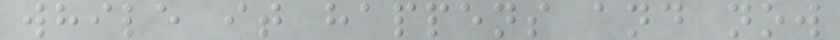while it happens and now
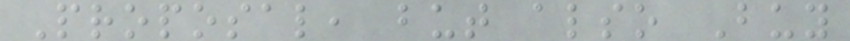Proposal, but also Buy
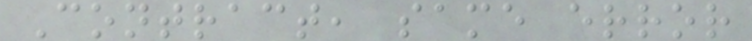Contract, same error
